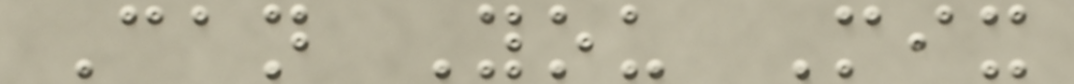Can You Mix
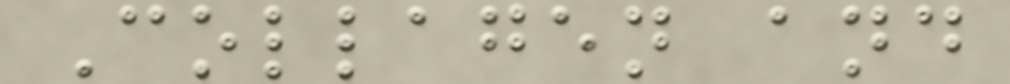Collagen and
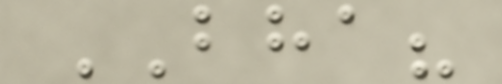BHA?
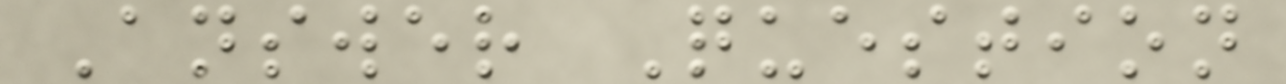Answer Question
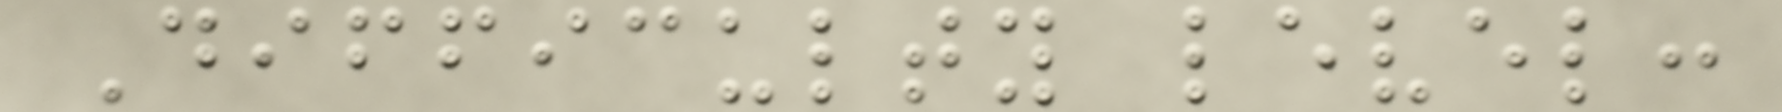Difficulty level:
